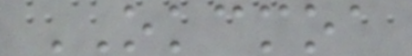OKCMOA
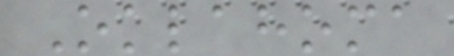Oklahoma
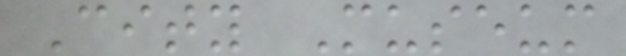City Museum
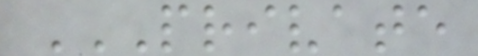PRIVATE
